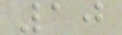10
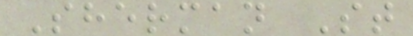Sherman St
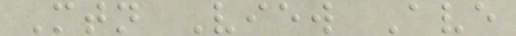Mtn View Ave
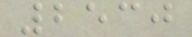2530
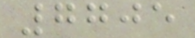7705
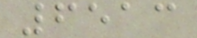6513
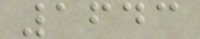1643
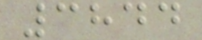3844
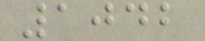1042
